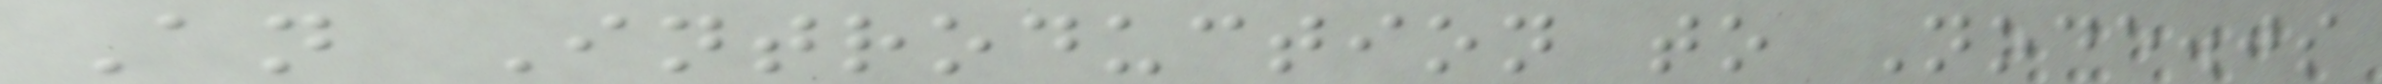An Introduction to Node.js
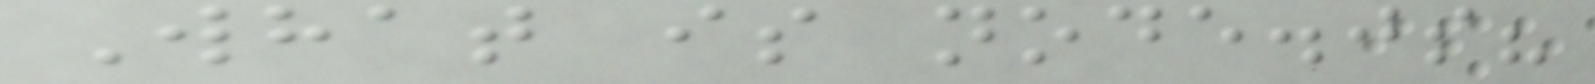What is node.js?
